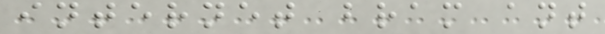internet bram ant
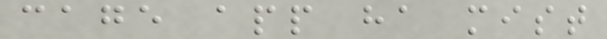cage app ha mist
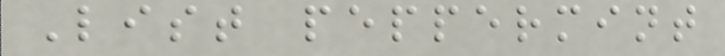List peppermint
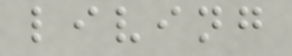living
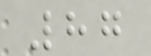87
